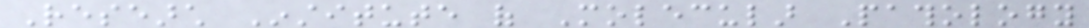Research Institute of Molecular Pathology
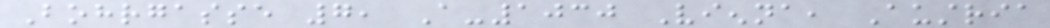Bohrgasse 7, A-1030 Vienna, Austria
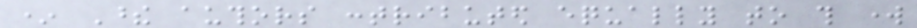* These authors contributed equally to this work
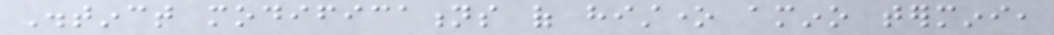Distinct modifications of histone amino termini,
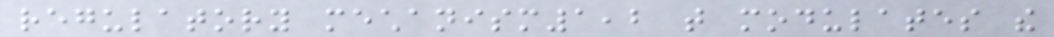regulatory mechanism1,2 that modulates the
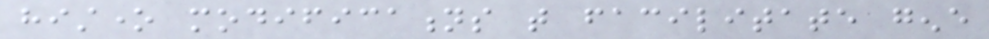histone modifications that facilitate gene
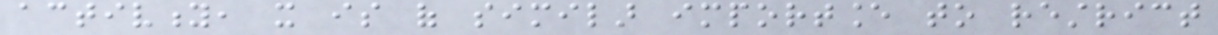activity, it is of similar importance to restrict
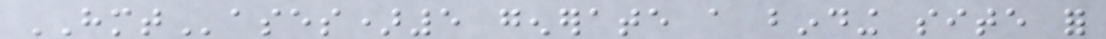HMTases)5 generate a binding site for
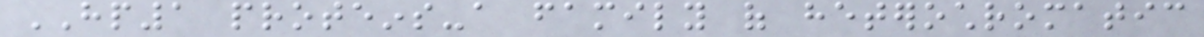HP1 proteins-a family of heterochromatic
